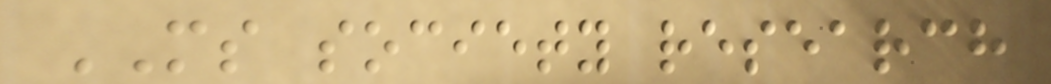MS society research
